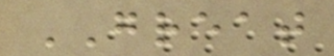GREAT
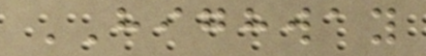HIGHWAY
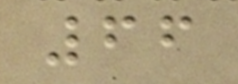66
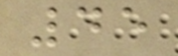45
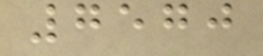7570
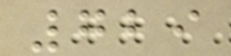729
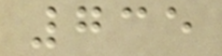735
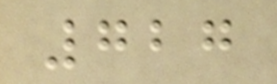727
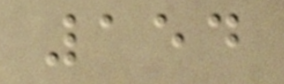154
